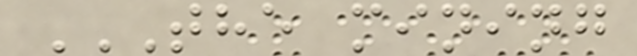THE MINING
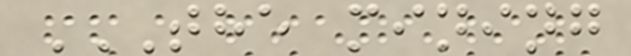THE MINING
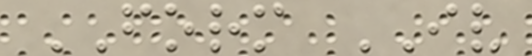FORM IV
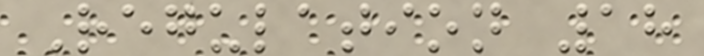Regulation 18
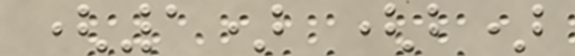(1) (b)
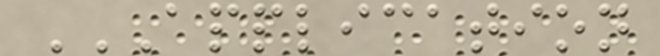APPLICATION
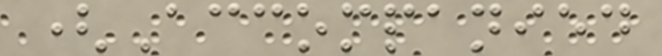(Accompanied
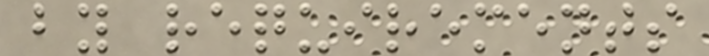by requirements
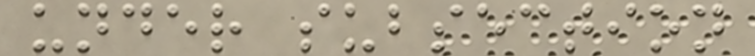under subsection
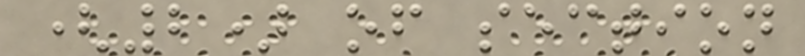(2) of section
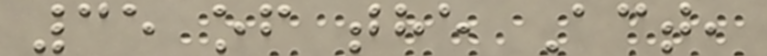35 of the Act,
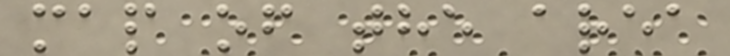map of the area
